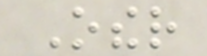Other
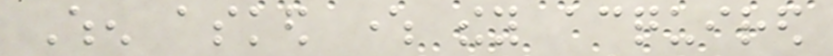When asked where they acquired
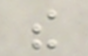the
